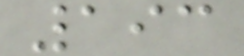193
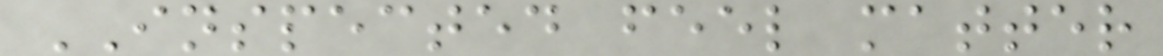INSPECTED feel matter
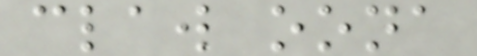claw oona
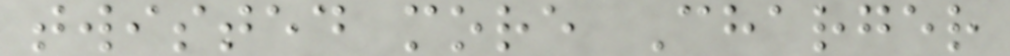twisted more Charger
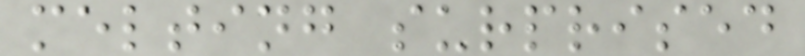melting surprised
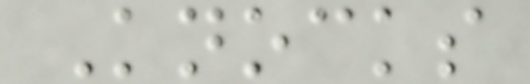Knocks
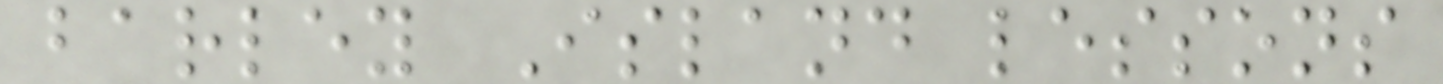barley Island lessons
